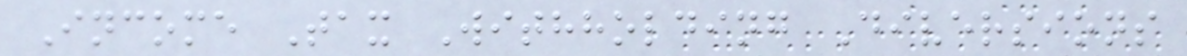Income Tax Withholding Diversions
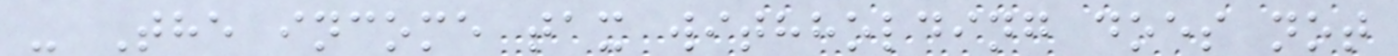- The income tax withholding does not
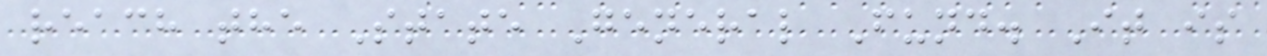reach the State General Fund. It is
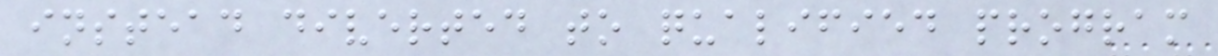instead diverted to qualified program
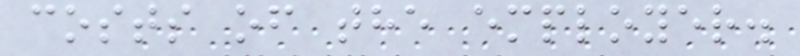costs of the employer.
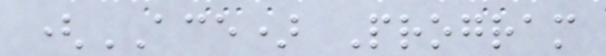(ACE) Program
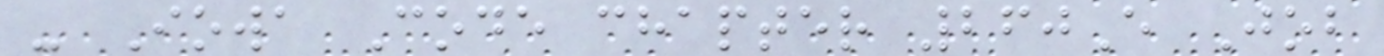- Iowa Code chapter 260E Job
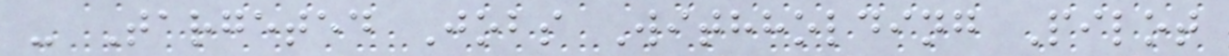- Targeted Jobs Withholding Pilot
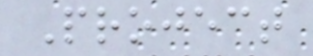Project
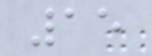15
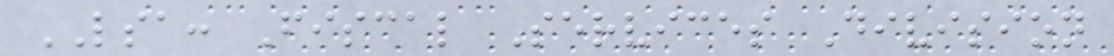LSA: Fiscal Services Division
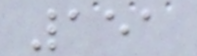151
